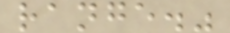range."
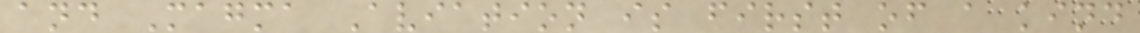and Magma Aviation is first of a kind
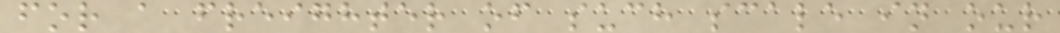for a freighter of such scale in our
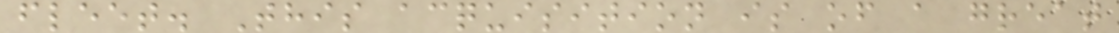fleet. This acquisition is of a great
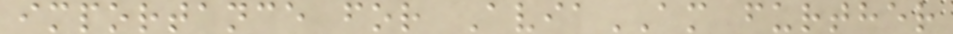importance for AviaAM further
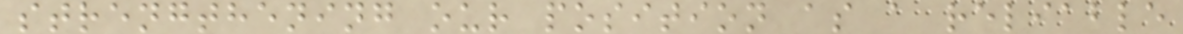strengthening our position as a reliable
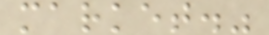market."
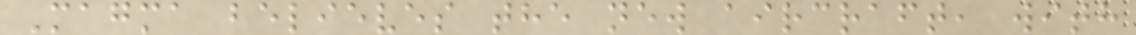Magma believes the new aircraft, with
